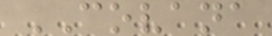COVANA
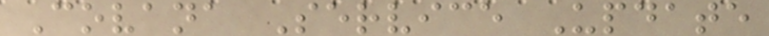Covana Service Update
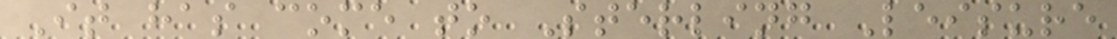It has come to Sterling Leisure
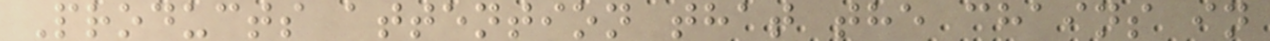Products attention that the chains in
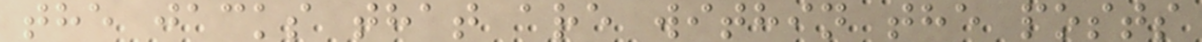the jacks that are within the posts
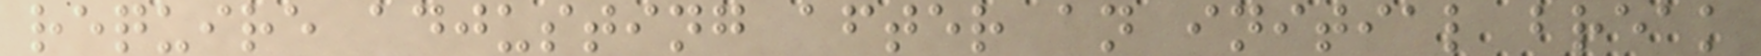require adjusting after an initial break
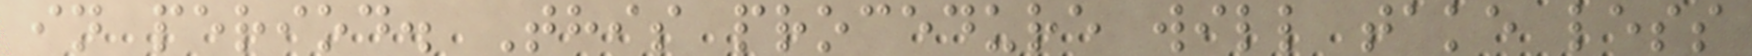in period. This procedure will take less
